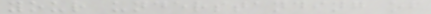your understanding of
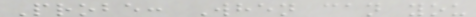Probe: When can you
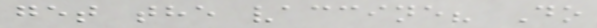get the vaccine? Do
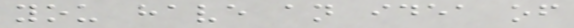you have an idea of
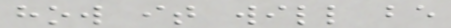how it will be
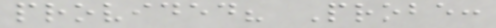provided? Probe:
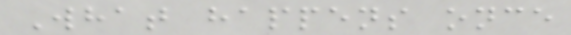What happens once
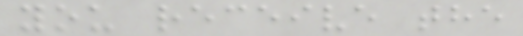you receive the
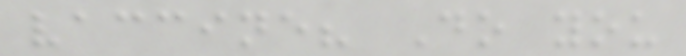vaccine? Do you
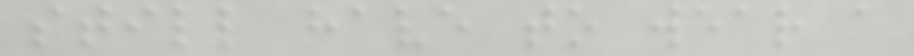still have to wear a
